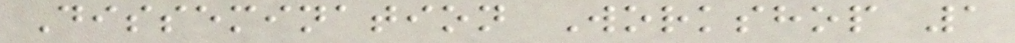Dissemination Workshop 1
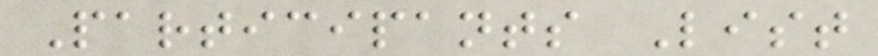Participants List
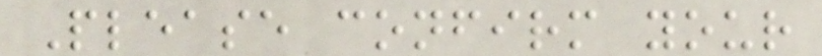Please confirm your
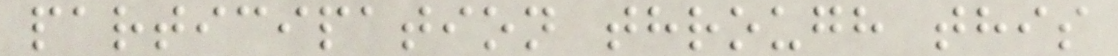participation through this
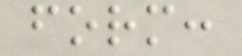form:
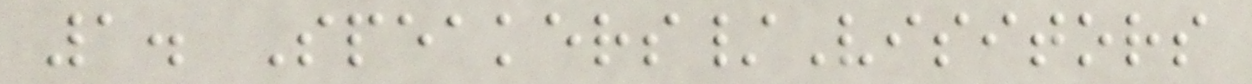1. Speakers/Visitors
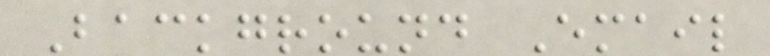Background Email
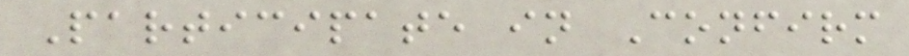Participate in Confirm
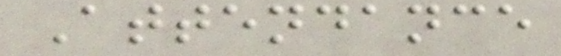Attendance
